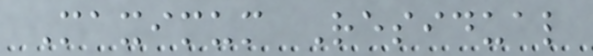Maximum Residual
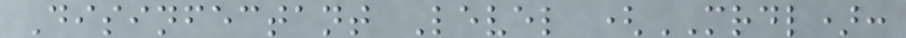Disinfectant Level (MRDL):
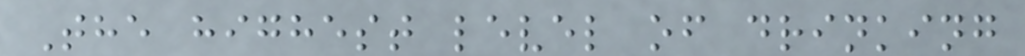The highest level of drinking
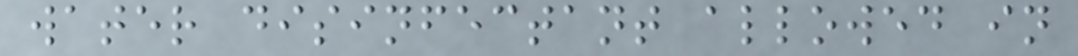water disinfectant allowed in
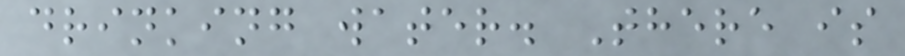drinking water. There is
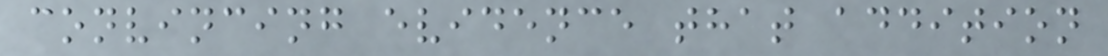convincing evidence that addition
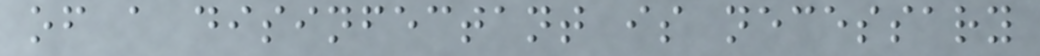of a disinfectant is necessary
